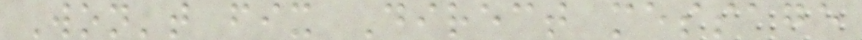Won't fix Direct message
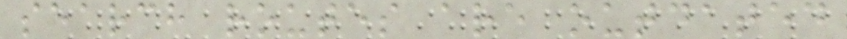search routes are outdated
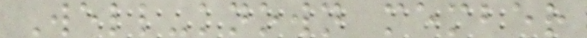Well-known member
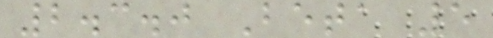2.3.0 Beta 5
